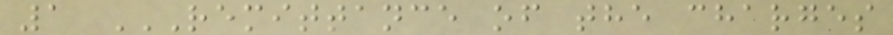1 REMITTANCE OF THE CHARGES
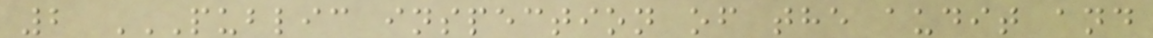2 PUBLIC INSPECTION OF THE AUDIT AND
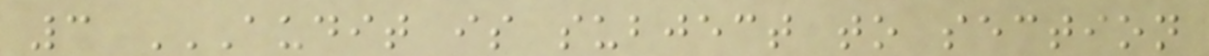3 AUDIT IS SUBJECT TO SECTION
